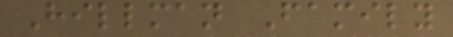Hillman Family
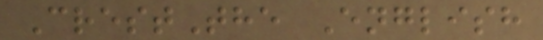CrestThe English
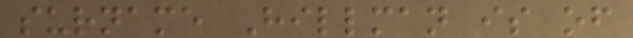surname Hillman is of
